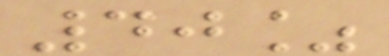40%
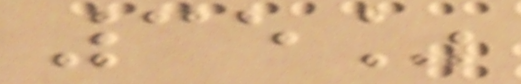35%
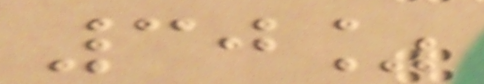30%
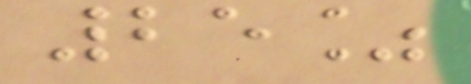25%
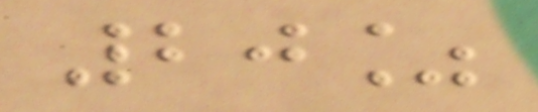20%
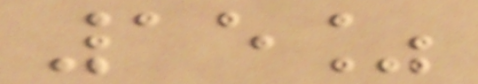15%
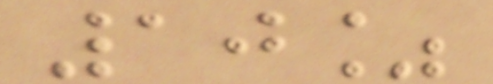10%
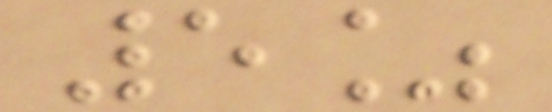5%
